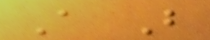A B
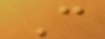C
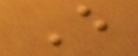E
